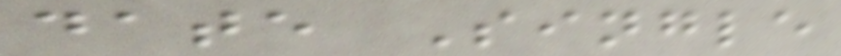date Single
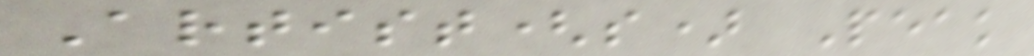Artist(s) Peak
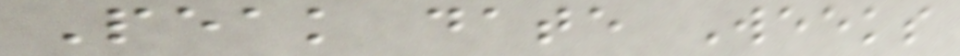Peak date Weeks
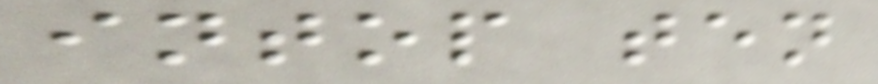intop ten
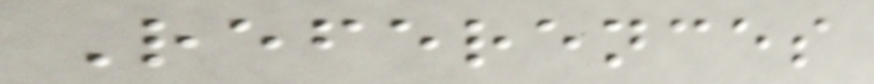References
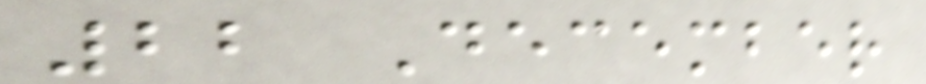22 December
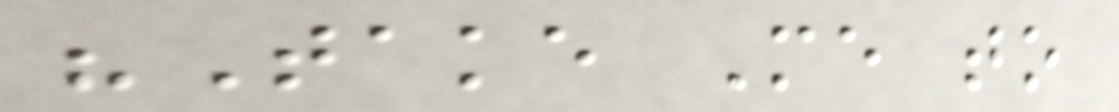"Take Me to
